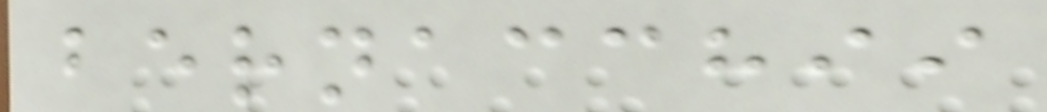bernacchii
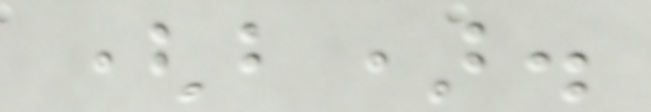(b).
